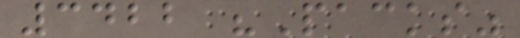3422 "Packs"
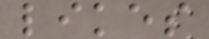likes
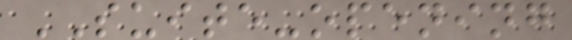SUITE-opening
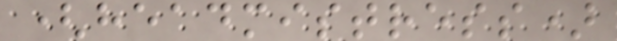(headmistress)
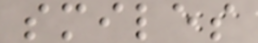smiles
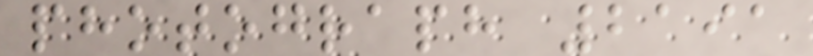photograph 2191
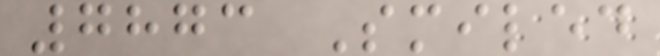7873 Smiled
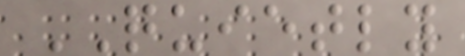QUIETLY
